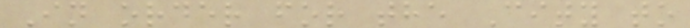In order for the City to
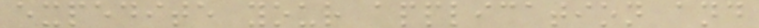expedite your application and
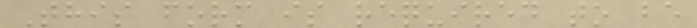This form is required to be
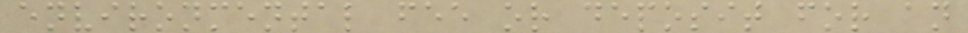environmental fee or deposit for an
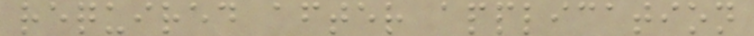required after application
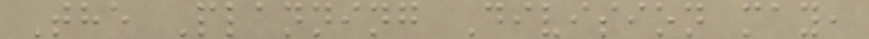The Planning Division may,
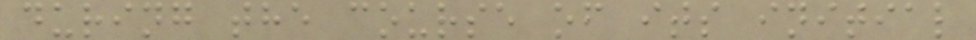during the course of its initial
